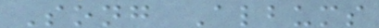Song Albums
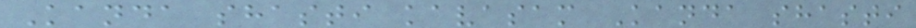Kanda shasti kavasam Kanda shasti
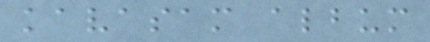kavasam album
